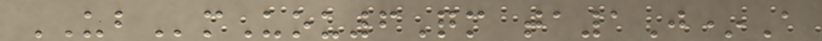UBmUou6Qm ta1J*A
